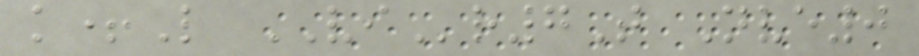k+L VIr7T Nve0
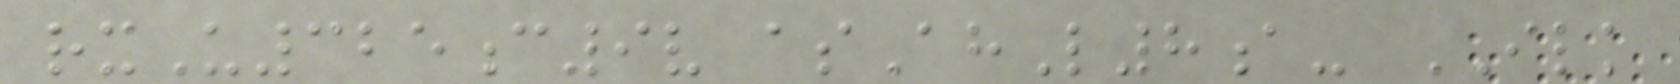rxU325c9v asAhL8a- ILK
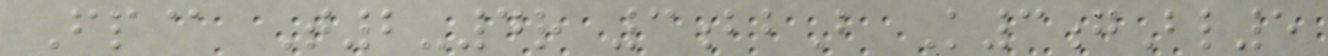Fp@ T2-4r 3bbB K3gBl5
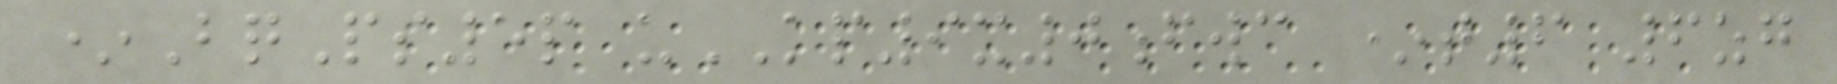*BqPs5p uKP9x0fwc *t6 6zg
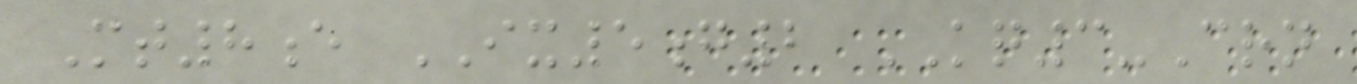Mt8e IX5g2 KQ3-Crn
